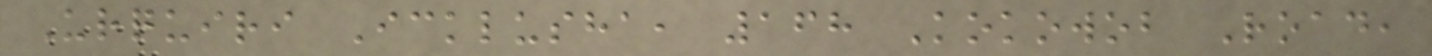Urquiri Icklusha, 168 Kokowob Road,
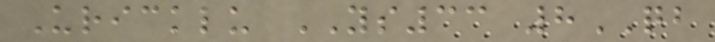Uricklu YS33 8QB
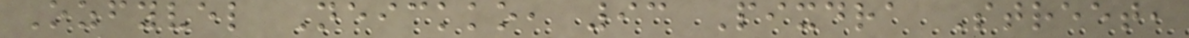Ozfyvel Neickko, 93 Pixdra Street,
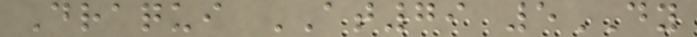Draqui AT79 5DY
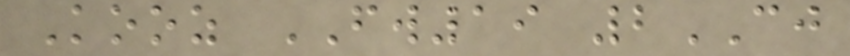Kooz FW19 2CJ
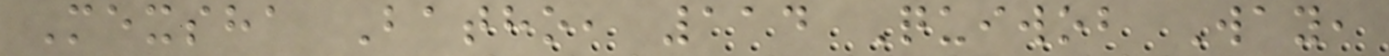Mexsha Batho, 114 Quiwob Way,
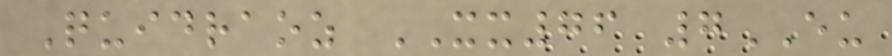Quidraoz XX76 7EU
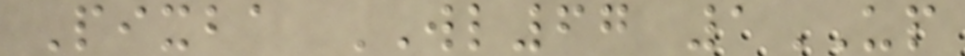Pixba WL67 1UP
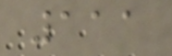111
